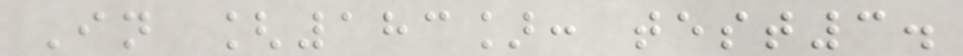In [183]: test3.
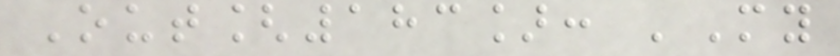Out[183]: 'My
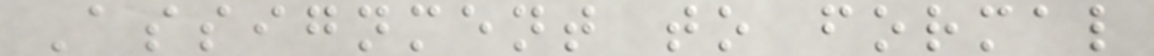Assignment to formal
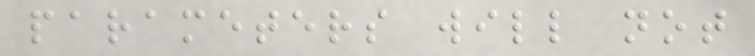parameters will not
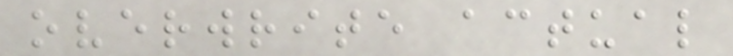overwrite actual
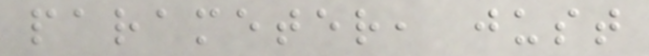parameter, just
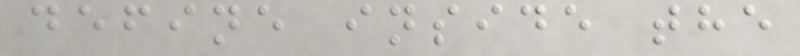define inside the
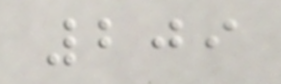209
